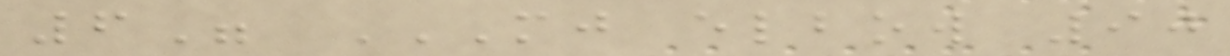6" MJ ELBOW 90
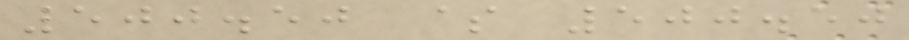500.50 $ 500.50
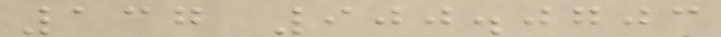137 900.0703
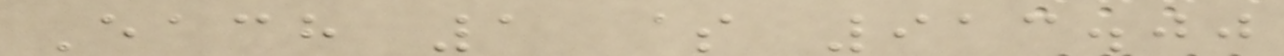Each 1 $ 913.00
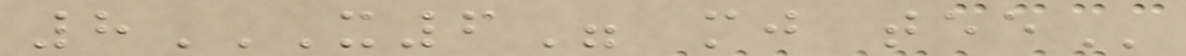8X6" MJ TEE
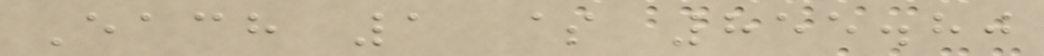Each 1 $ 855.80
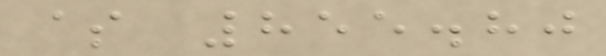$ 855.80
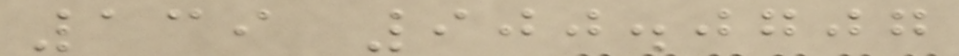139 900.0707
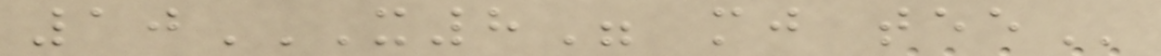10X8" MJ TEE
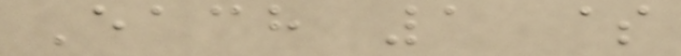Each 1 $
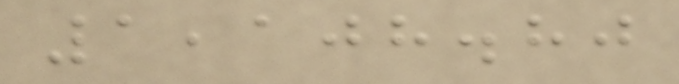1,108.80
